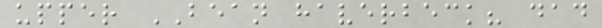upper BEAN haverbeck? dad
